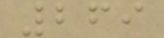269
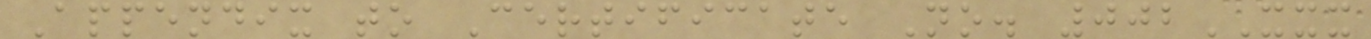Appendix to Certificate No. 002XXX
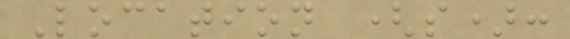Location (s):
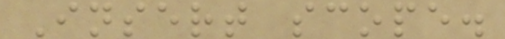Insert scope.
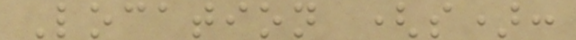Location (s):
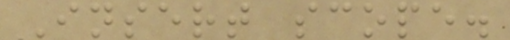Insert scope.
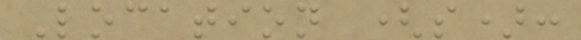Location (s):
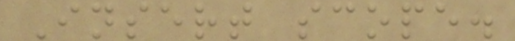Insert scope.
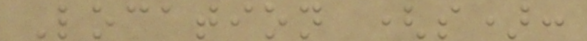Location (s):
